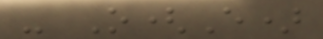- O(E)
